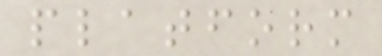platform
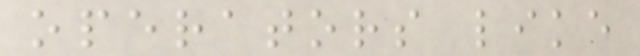operators like
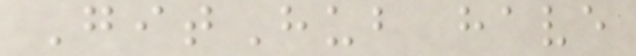GitHub have
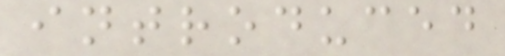introduced
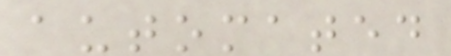automated
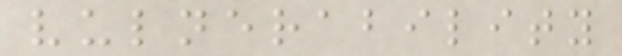vulnerability
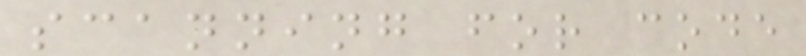scanning for code
